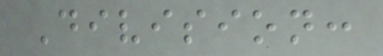Division:
